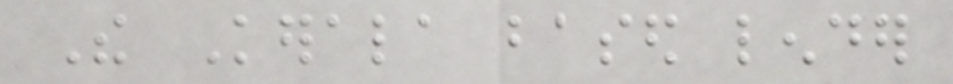The Kerala based lender
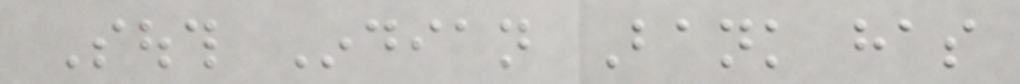South Indian Bank has
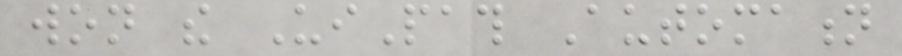won the UiPath Automation
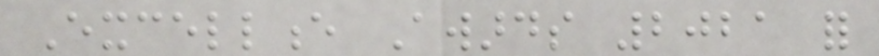Excellence Awards 2021 for
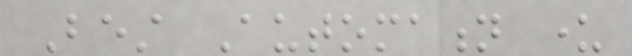Best Automation under
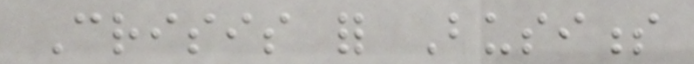Crisis for Business
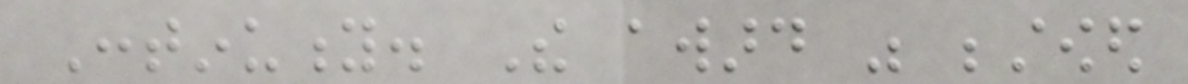Continuity. The award was bestowed
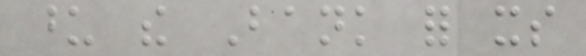upon the Bank for its
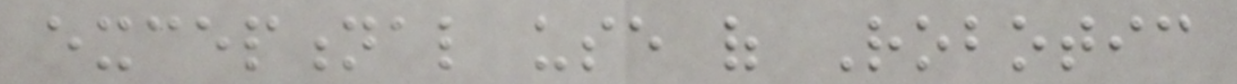exceptional use of Robotic
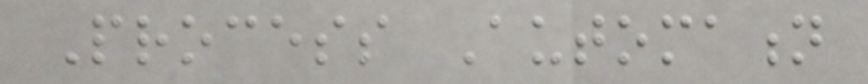Process Automation
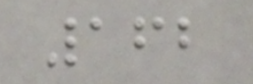162
